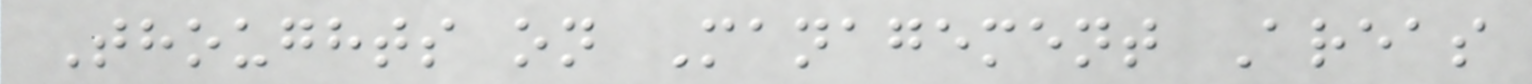Thoughts on Management Areas
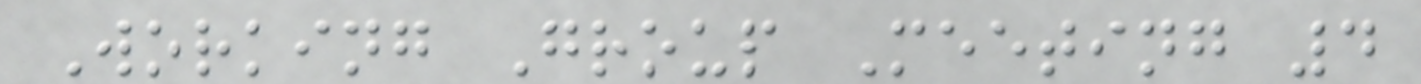Working Group Meeting 4
